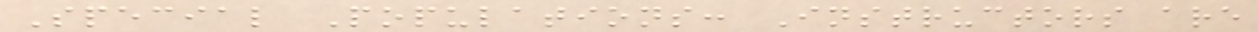Special Populations: Instructors are
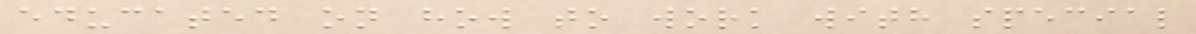educated on how to work with special
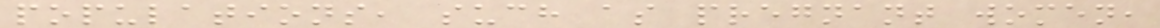populations, such as pregnant women,
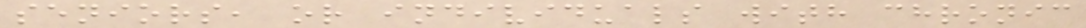seniors, or individuals with chronic
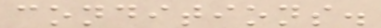conditions.
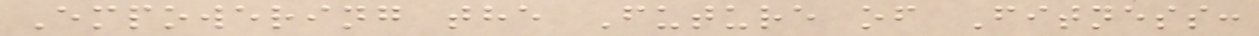Empowering the Future of Fitness:
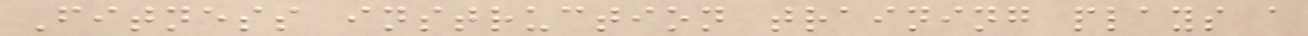Fitness instruction training plays a
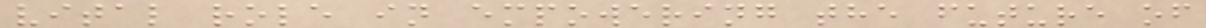vital role in empowering the future of
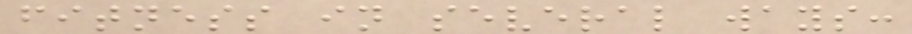fitness in several ways:
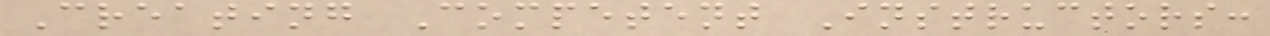Creating Competent Instructors:
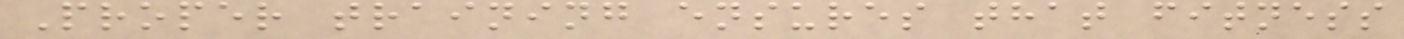Proper training ensures that fitness
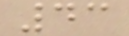43
